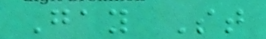Gay St
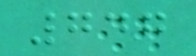747
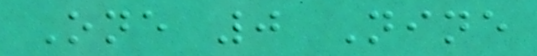One 0 Nine
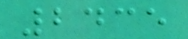2435
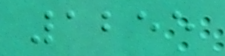1255
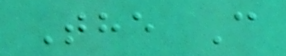The C
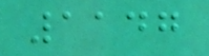1147
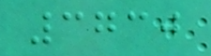3730
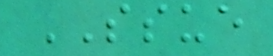SSUE
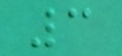3
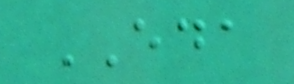EDA
